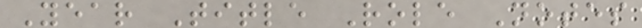Year Title Role Notes
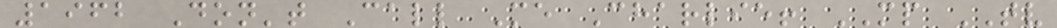1962 Don't Call Me Charlie! MP TV
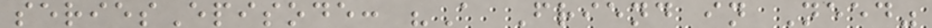seriesEpisode: "A Friend in Need"
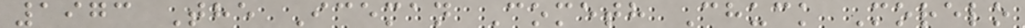1973 The Iceman Cometh Chuck Morelo
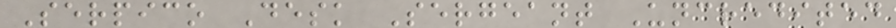Serpico Desk Sergeant Uncredited
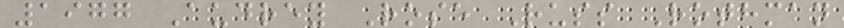1977 Audrey Rose Russ Rothman
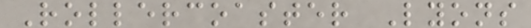Rollercoaster Lyons
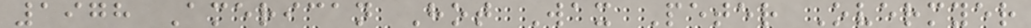1978 American Hot Wax Peter Overmyer
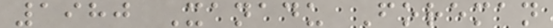1980 Xanadu Foreman
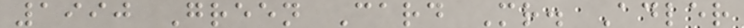1990 Green Card Mr. Adler
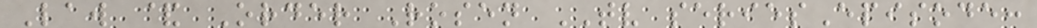Law & Order Rosen TV seriesEpisode:
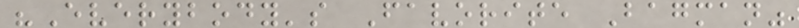"Everybody's Favorite Bagman"
